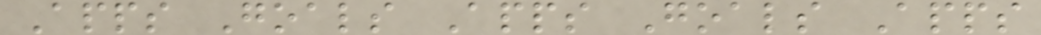Apps Goals Apps Goals Apps
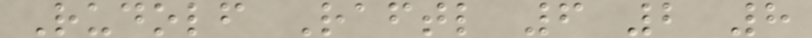Rudolf Raftl 6 2 8
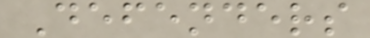Defenders
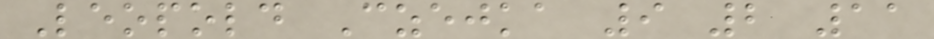Leopold Czejka 9 2 11
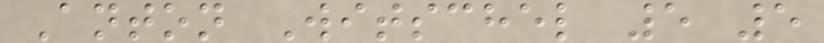Anton Witschel 5 5
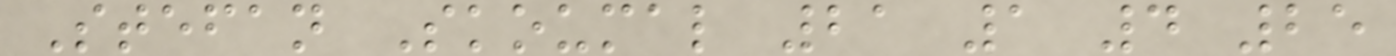Stefan Skoumal 21 1 4 25
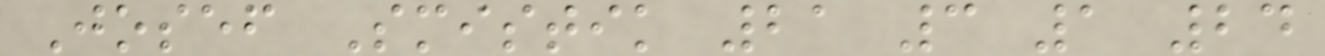Josef Smistik 21 3 1 24
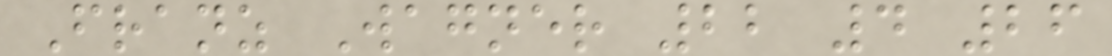Franz Wagner 22 4 26
